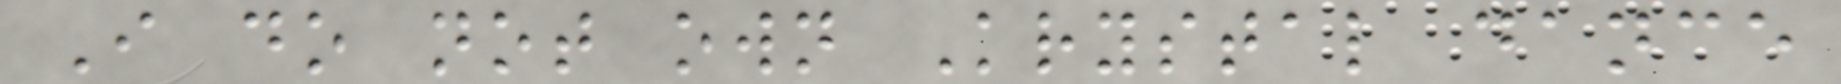I do not own Krystal dance
